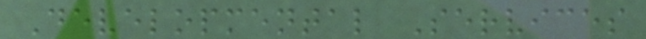Developmental Services
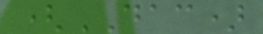(DAC)
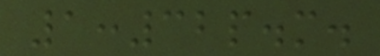1:32p.m.
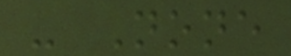- None
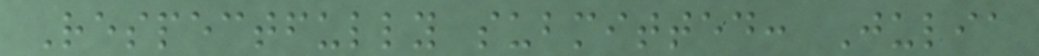Respectfully submitted: Julia
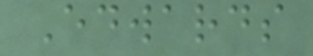Edwards
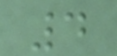4
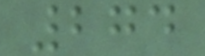274
